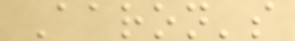Aaron's
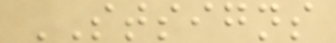STSIGNS
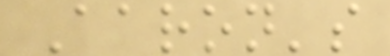Aaron's
